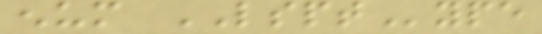enum LSPType
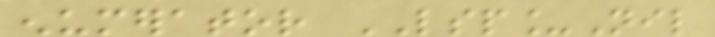enumerator LSP_Nil
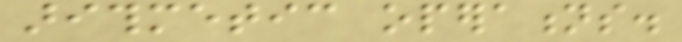arithmetic operations.
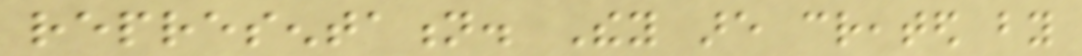representation. They are created by
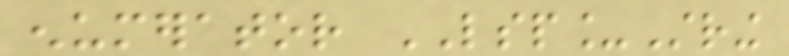enumerator LSP_String
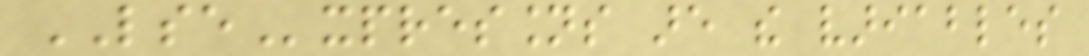LSExpressions are the variables
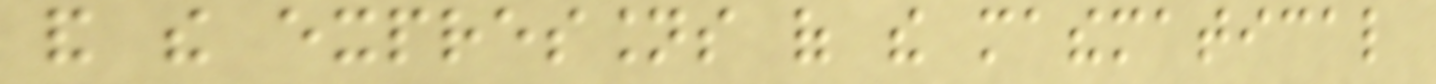and the expressions of the mathematical
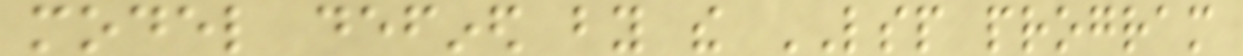model defined by the LSP program
